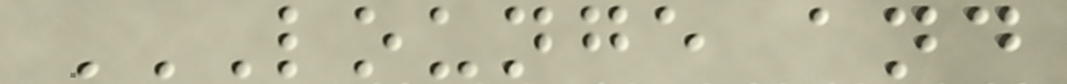LOUNGE AND
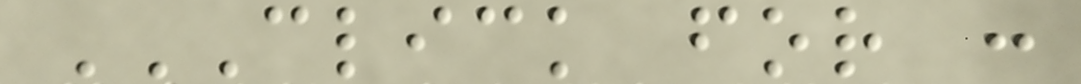CLICK FOR :
